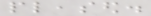pleased.
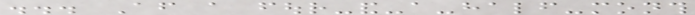... After a four-and-a-half-month
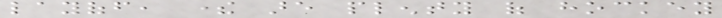layoff, there are plenty of hockey
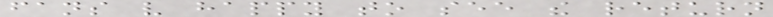fans very happy to see the return
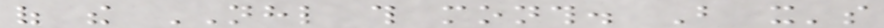of the NHL this month. But it's
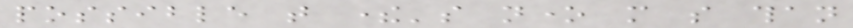possible that there's none more so than
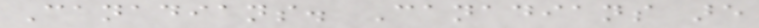Canadians. Canadians are
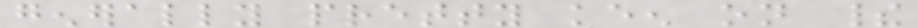generally pretty keen on their
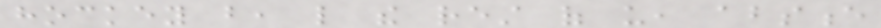hockey but, like the rest of us, absence
